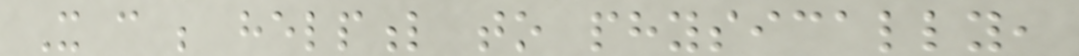It can be helpful to physically,
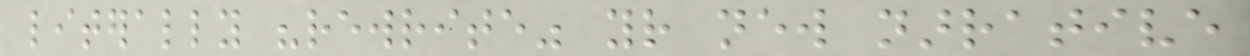literally "rewrite" your new narrative
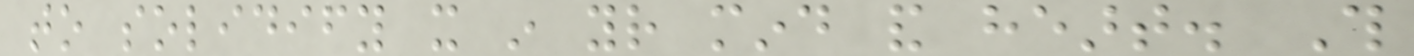to solidify it in your mind and heart. This
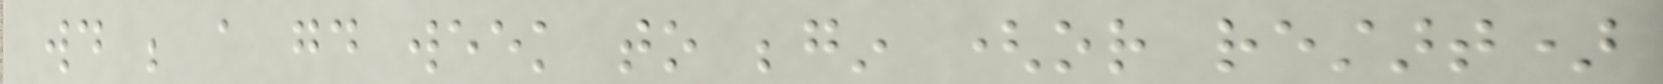would be a good week to begin (or restart)
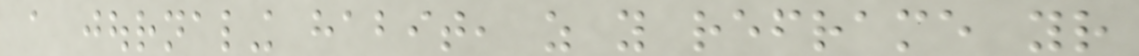a journaling habit, as you reframe your
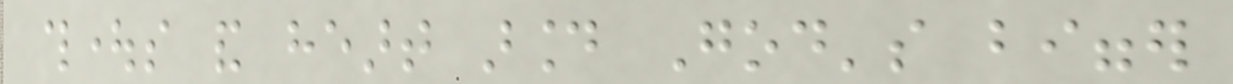thoughts and heart around God's bigger
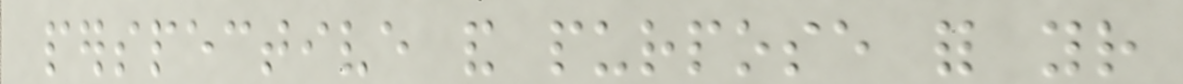perspective and purpose for your
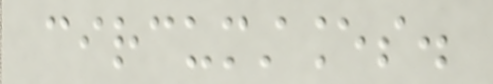circumstances.
